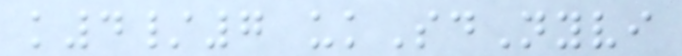k4/7 ukSdNyvi
